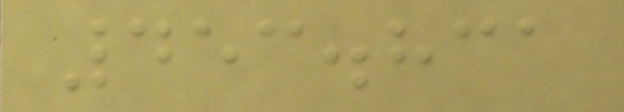453.831
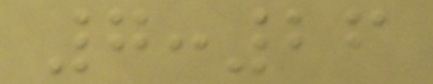7:26
